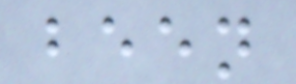been
